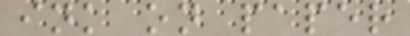ink on paper
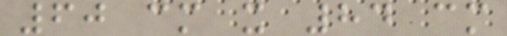60 cm x 84 cm
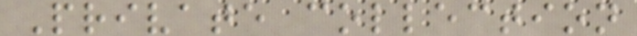Private collection
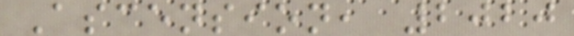Ascension, 2020
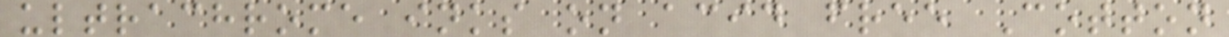ultrachrome inks on acid free Cotton
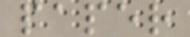paper
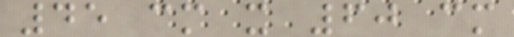45 cm x 60 cm
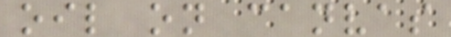oil on canvas
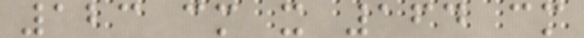123 cm x 164 cm
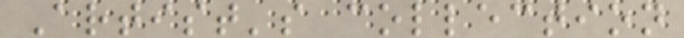Artist's collection
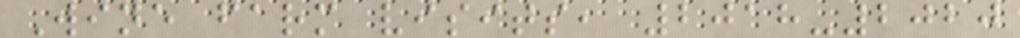Wine farm visits, 2018-2020
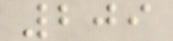209
